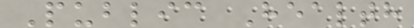Public Health
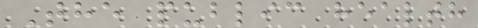The public health
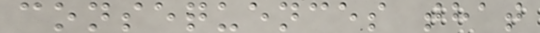consequences that
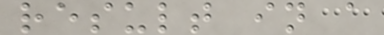result in a
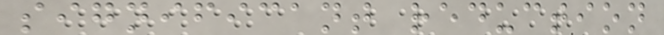significant reduction
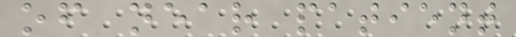of near patient
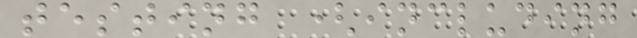testing (including
